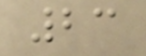23
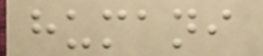humani
